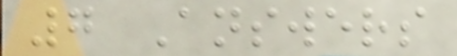7 Answers
